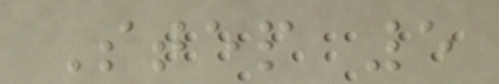Step 5
